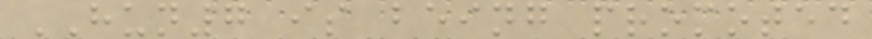HUN7 is being promoted
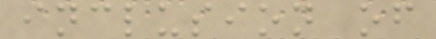inclusion of
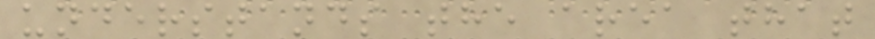understands the area that
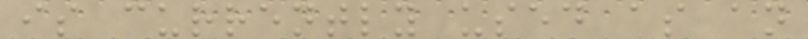is currently used as an
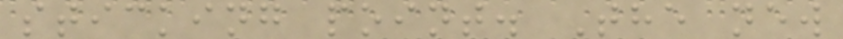sticking point. The new
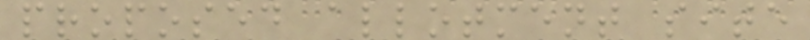proposed allotment site
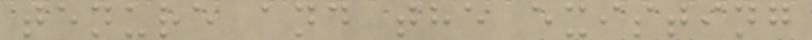tenure and the existing
